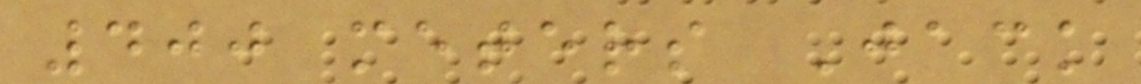400 meters Jack
